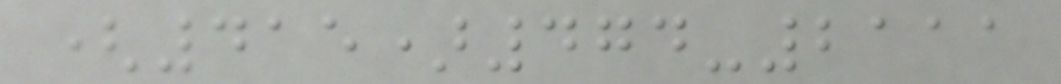(415)474-2111
